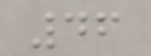46
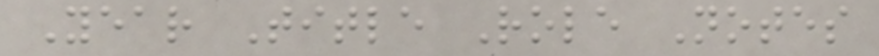Year Title Role Notes
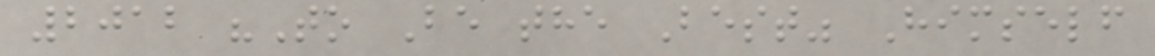2012 "To Be the Best" Himself
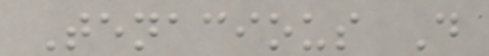Tenacious D
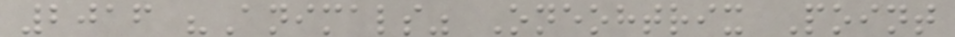2016 "Animals" Oneohtrix Point
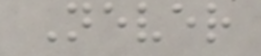Never
